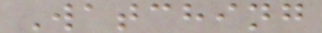Watching
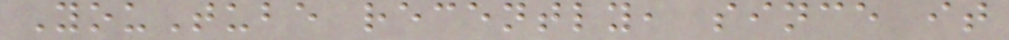YouTube recently, since it
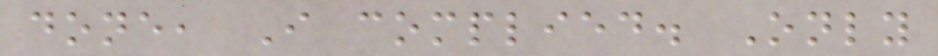done, I complied. Only
